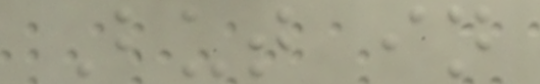But in
